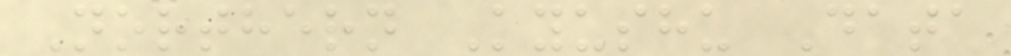Northern Kyushu Data
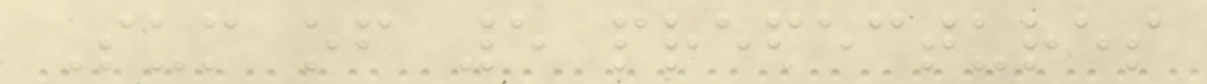Sum of 5 prefectures
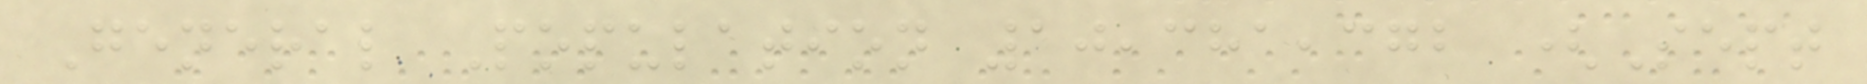General Population 10,381,372 (Sept
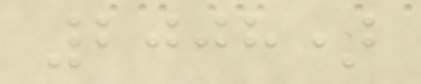2008)
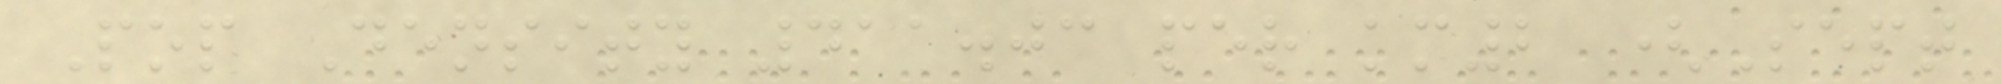Pop Density 411.03 per km2 (Sept
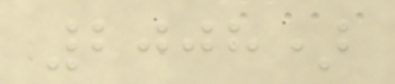2008)
